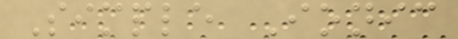Simple Ionic
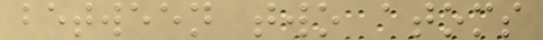between two atoms
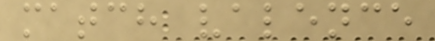match valence
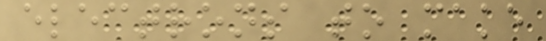electrons to make
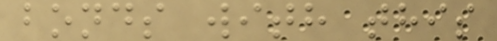bonds with this
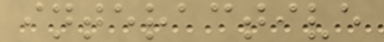interactive
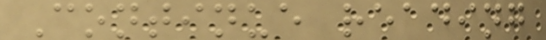Continue reading
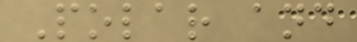Polar and
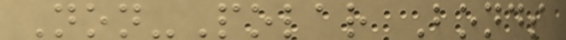Non-Polar Bonds
